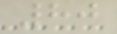80
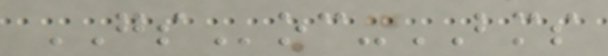GSoc-BMS
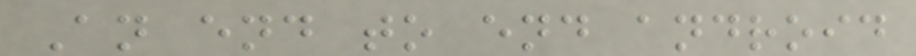An end to end android
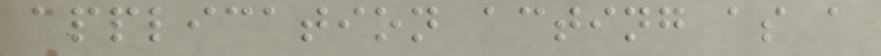application acting as a
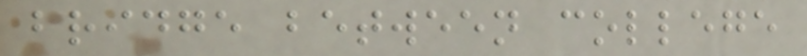bridge between college
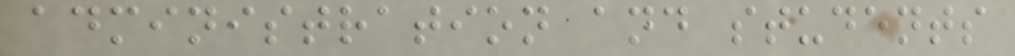administration and students
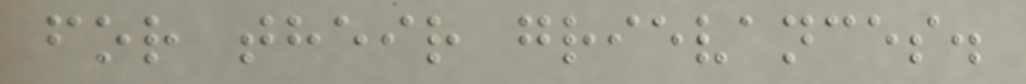for their grievances.
